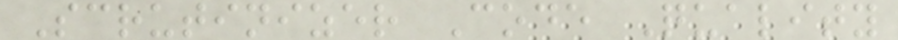Scrutinizer Code Quality
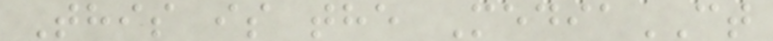This is the MediaCT
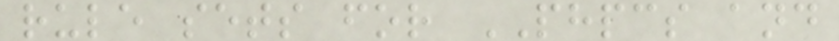rule sets for PHPCS and
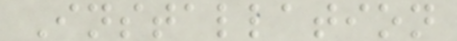Installation
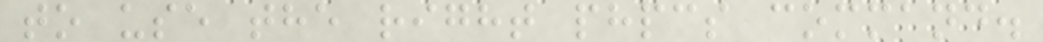to use the right phpcs command.
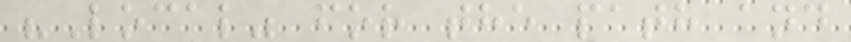"Local" for the path and
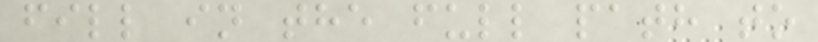fill in the full path to
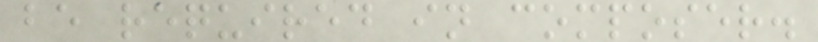be required in composer.
